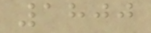1800
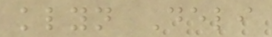klyn Deli
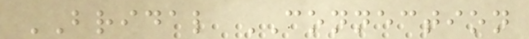BRIDAL CONNECTION
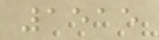1515
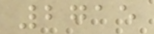2715
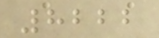8222
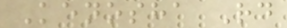Kenosha Rd
